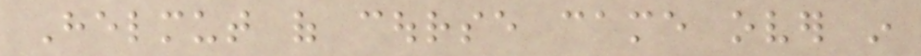Helmut of course came over in
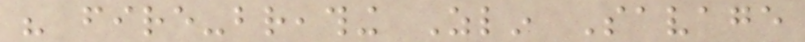his fire-breathing Zlin Savage
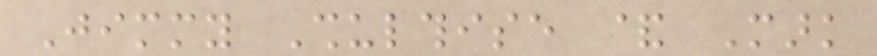Jimmy Shulthise & Mark
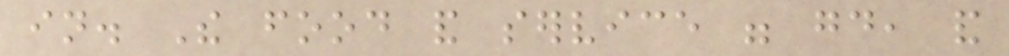in. The food and service were good, and
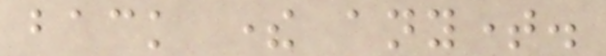back there anytime.
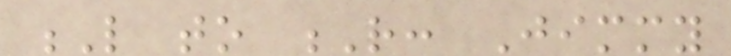L to R: Jimmy
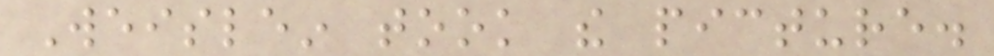Weislein took the picture.
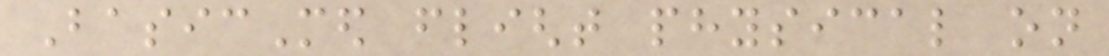BasicMed flight physical on
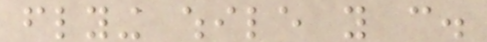flying while you can.
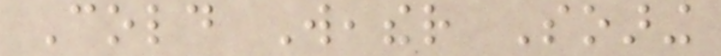Cold Weather Soaring
